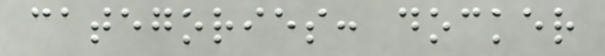categories: docker
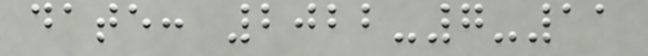date: 2022-7-11
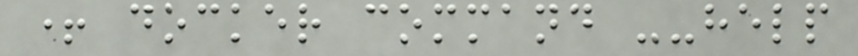+ docker command --help
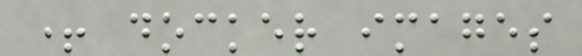+ docker images
